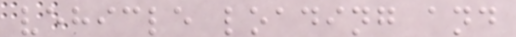vehicle loading and
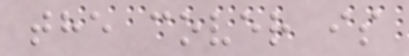the cover is
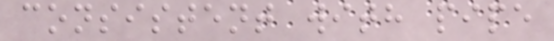consistent with pipe
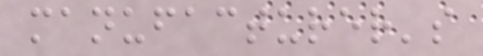manufacturer's
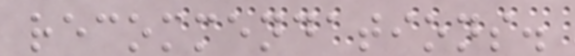recommendations.
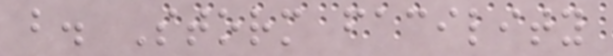b. Storm facility
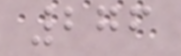276
